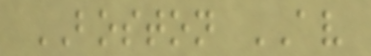BOSTON AV
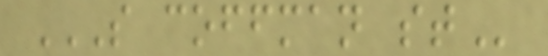S COFFMAN ST
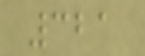321
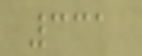331
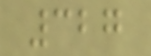327
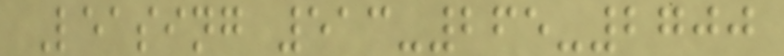Leasing 513-265-2700
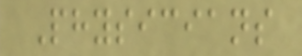Physicians
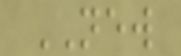NEW
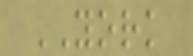YORK
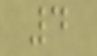4
